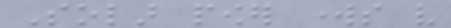Solar power works very
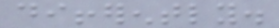differently.
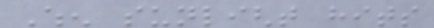When sunlight hits
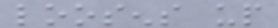loosens up
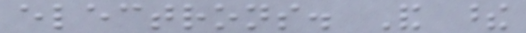electrons. And these
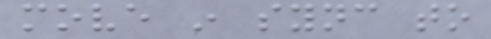move in sync to
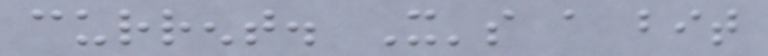current. It's a bit
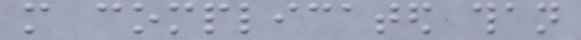more complicated than
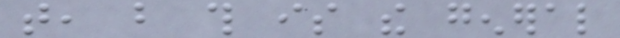that, but this is the general
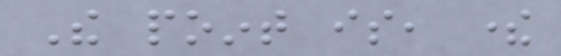The point is, there
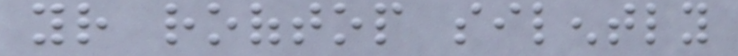your rooftop silently
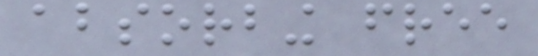absorbing free
